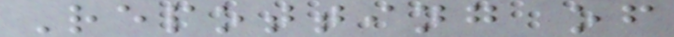Repotting of
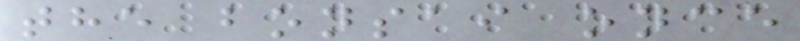the bonsai once
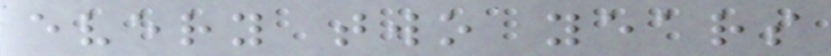every two years
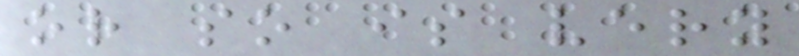or so is very
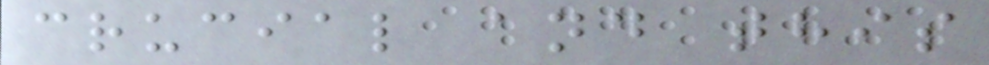crucial and this
